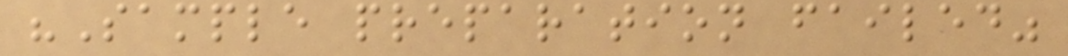"Sample preparation failed"
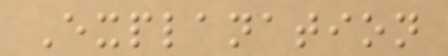Explanation
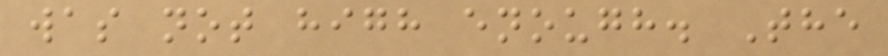was not high enough. The
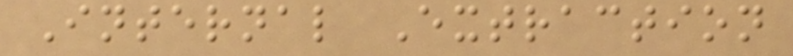Internal Extraction
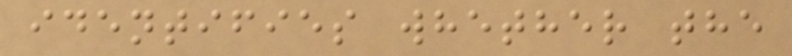identifies whether the
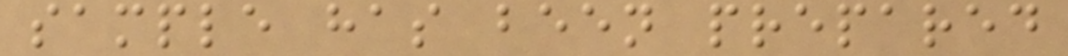sample has been prepared
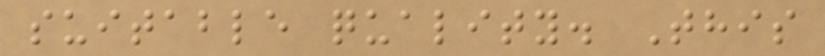suitable quality. This
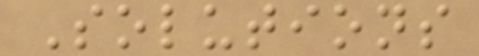Solutions
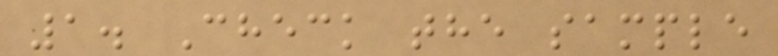1. Check the sample
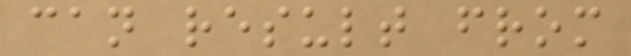can result from
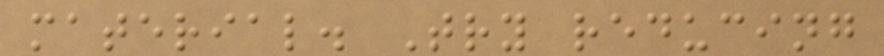material. Try reducing
